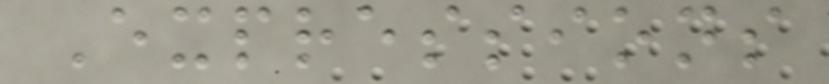Expressions
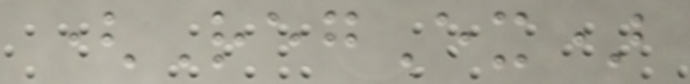(RegEx)
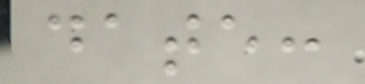date:
